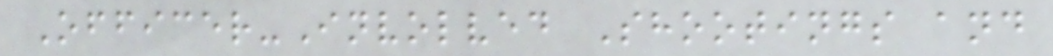Officer-Involved Shootings and
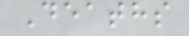Deaths
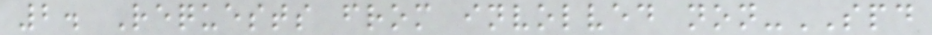2. Requests from involved non-SPD
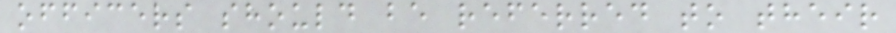officers should be referred to their
